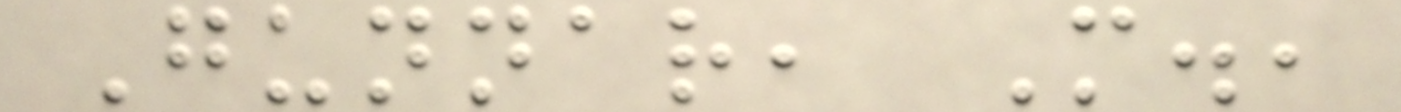Gunnar, M.,
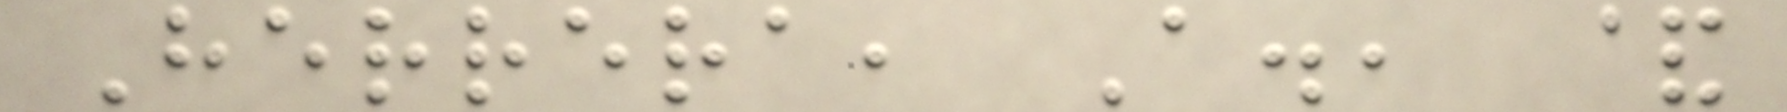Herrera, A., &
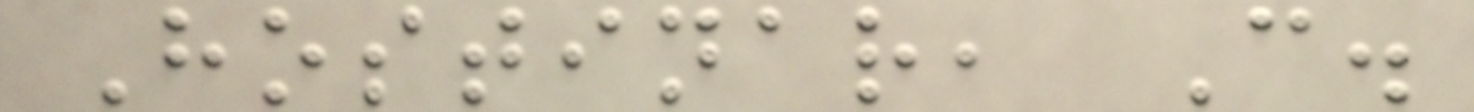Hostinar, C.
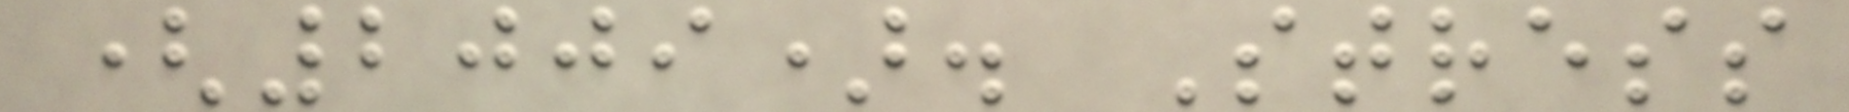(2009). Stress
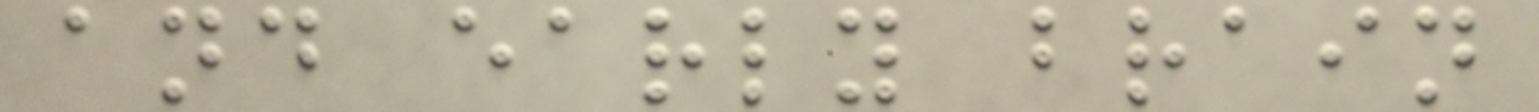and early brain
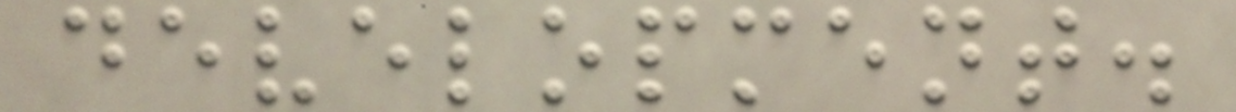development.
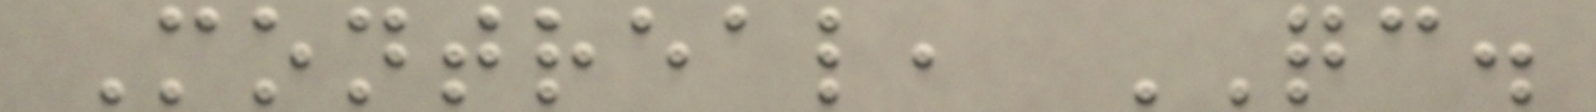Montreal, QC.
